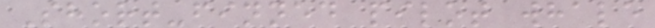Short-finned pilot whale
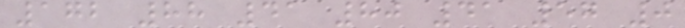172 88 41 80 41 57 0
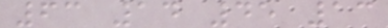63 14 45 13
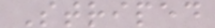Striped
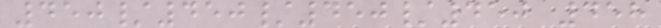450/450/450/450 458
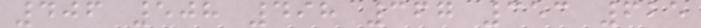406 508 498 367 353 625
